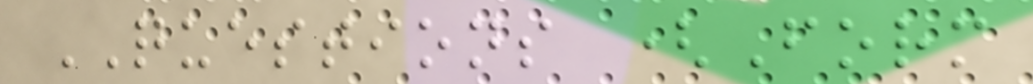QUESTIONS (Form
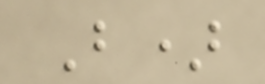B)
